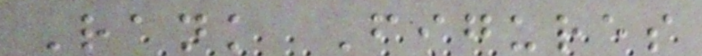Rank Figures
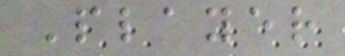Player
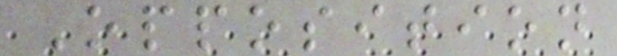Opposition
